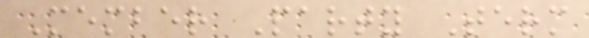Member Party Term
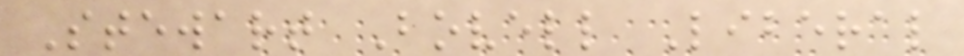Stewart Bovell Liberal
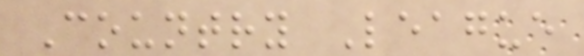Country League
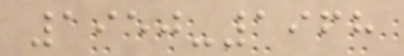1950-1968
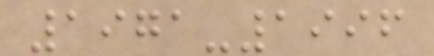1971-1996
